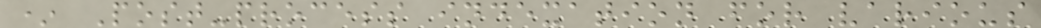* Post-process indexation for various
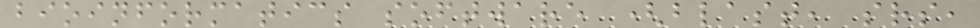bioinformatics software (blast, srs,
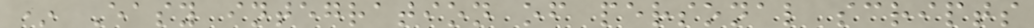* Easy integration of personal scripts
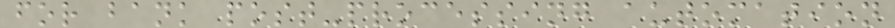for bank post-processing automation
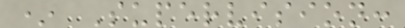* Supervision:
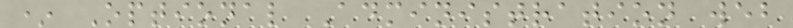* Optional Administration web
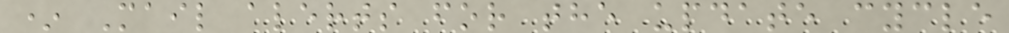* Mail alerts for the update cycle
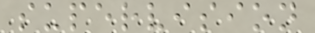supervision
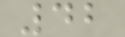42
